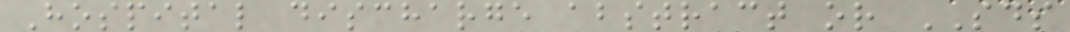Hospital discharge abstract or SDS
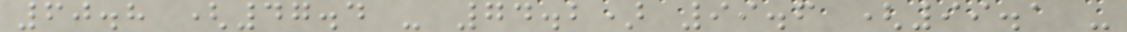60.8 (47.4 - 74.2) 99.6 (99.1 -
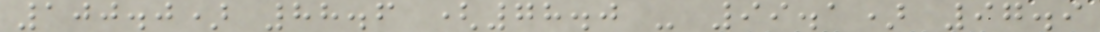100.0) 88.6 (78.0 - 99.1) 97.9
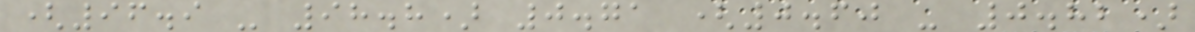(96.9 - 98.8) 0.71 (0.60 - 0.82)
